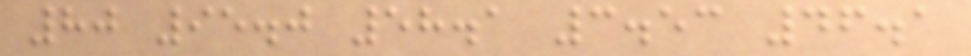80 95.0 58.1 3.53 46.1
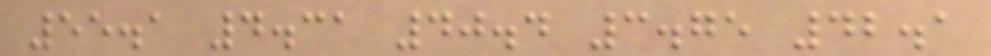55.1 4.31 40.4 3.75 42.1
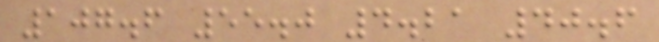107.6 55.0 4.21 40.6
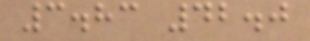3.83 42.0
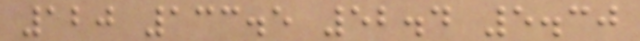120 133.5 52.4 5.30
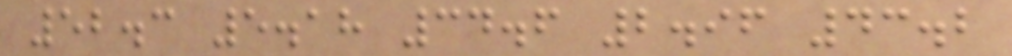52.3 5.18 34.6 2.96 43.2
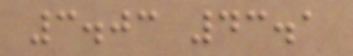3.03 43.1
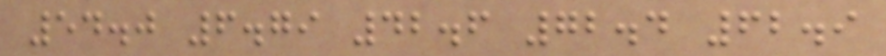54.0 6.79 42.6 72.4 62.9
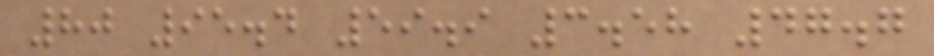80 95.4 59.9 3.58 47.7
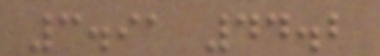3.91 44.2
